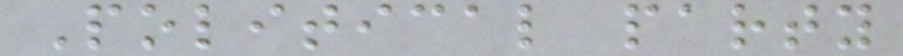Political party
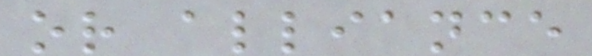or alliance
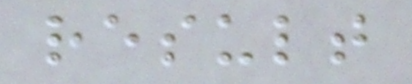result
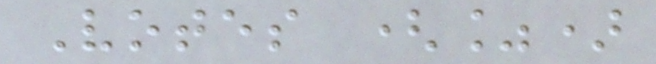Votes (%)
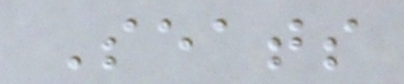Seats
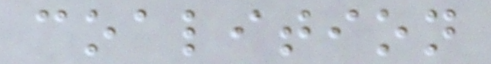coalition
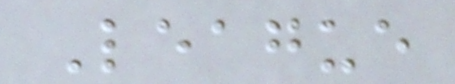League
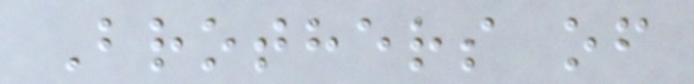Brothers of
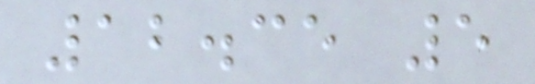12.35 5
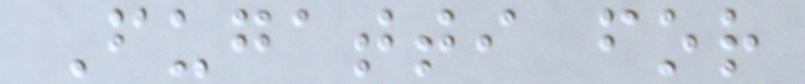Fugatti for
